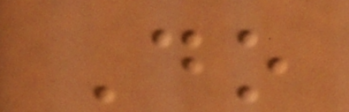Do
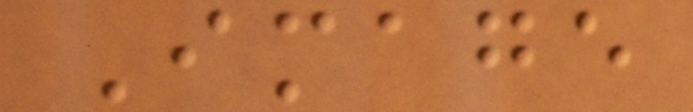Image
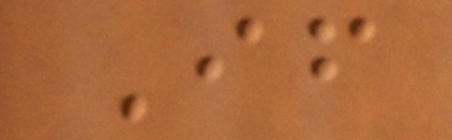If
